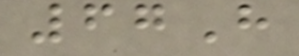67H
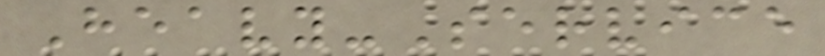Heavy-Service
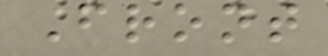Front
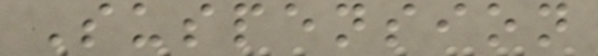Suspension
